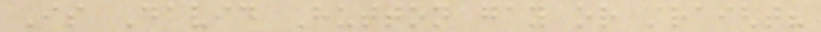Is David Hutton gay or straight?
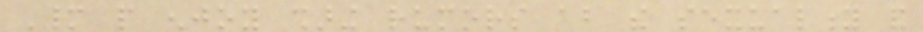Many people enjoy sharing rumors about the sexuality and
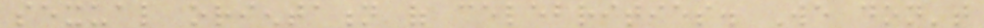sexual orientation of celebrities. We don't
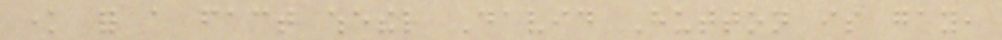know for a fact whether David Hutton is gay,
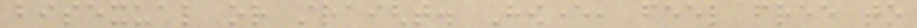bisexual or straight. However, feel free to
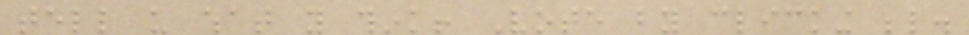tell us what you think! Vote by clicking below.
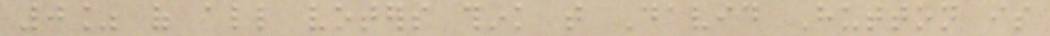0% of all voters think that David Hutton is
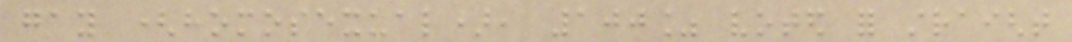gay (homosexual), 100% voted for straight
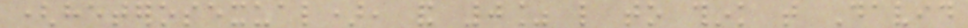(heterosexual), and 0% like to think that David
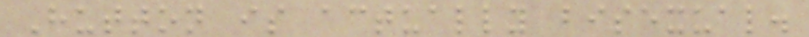Hutton is actually bisexual.
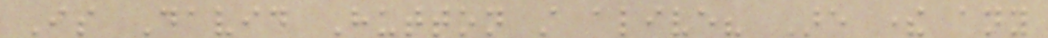Is David Hutton still alive? Are there any
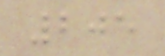205
